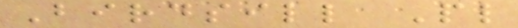Birdsill Pl
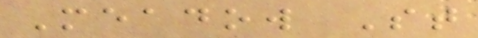Meadow St
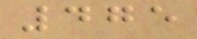475
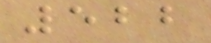522
